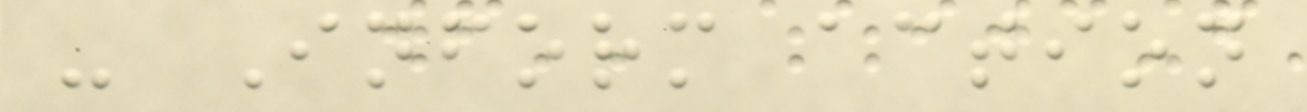- Inform action
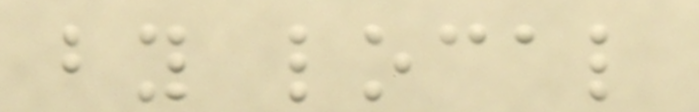by local
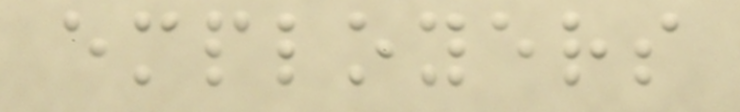employers
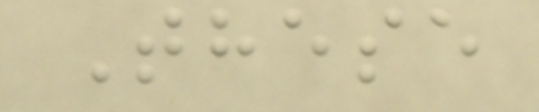These
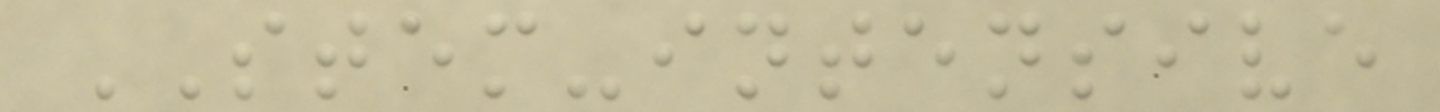STEM-intensive
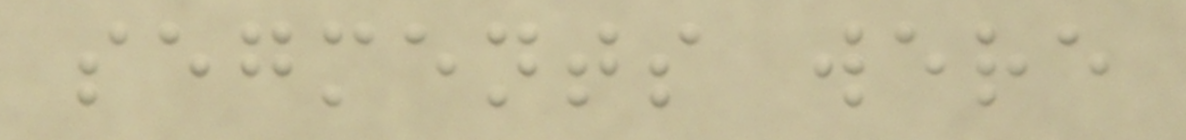segments were
